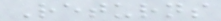Returns
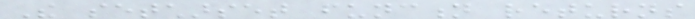The setcharset function returns
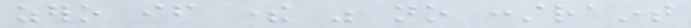zero if there was no constraint
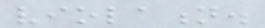violation.
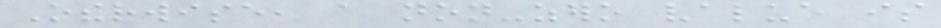Otherwise, a non-zero value is
